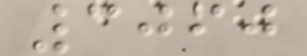3060
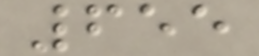655
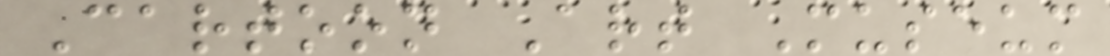Cartoon Art Museum
